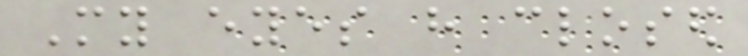My eyes have closed
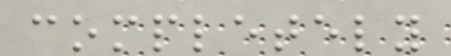completely
